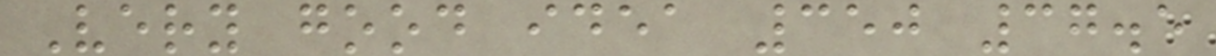Very good idea 350 37.5
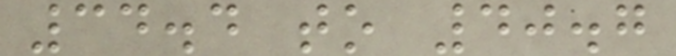34.4 to 40.7
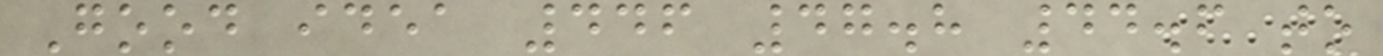Good idea 446 47.8 44.6 to
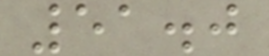51.0
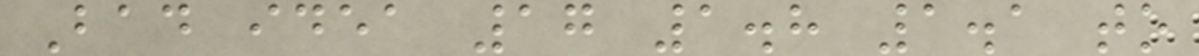Bad idea 17 1.8 1.1 to
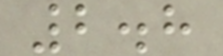2.8
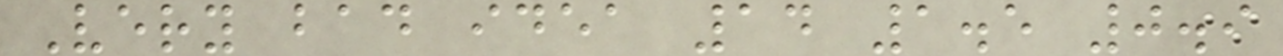Very bad idea 14 1.5 0.9
